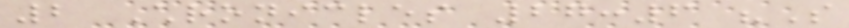2 Chronicles 27:6 "So
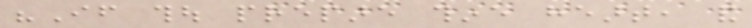"If thou prepare thine heart, and
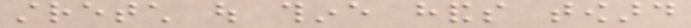stretch out thine hands toward
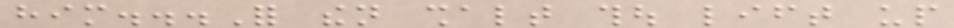him...For then shalt thou lift up
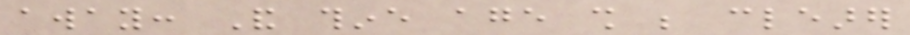away: And thine age shall be clearer
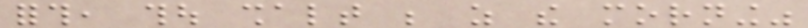forth, thou shalt be as the morning"
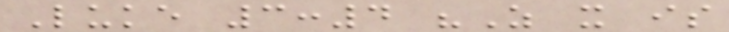Luke 3:4 "As it is
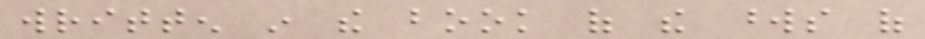written in the book of the words of
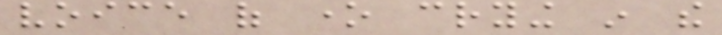voice of one crying in the
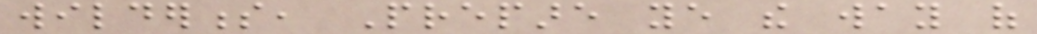wilderness, Prepare ye the way of
